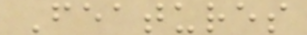Features
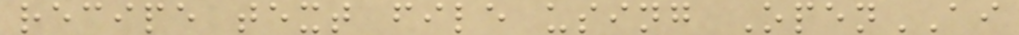recipe text file using OpenAI
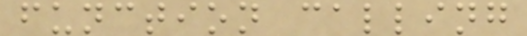function calling
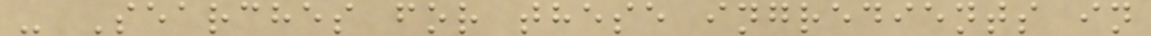- Searches for these ingredients in
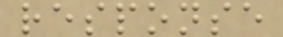response
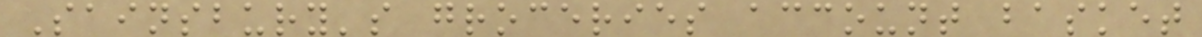Sainsbury's groceries account basket
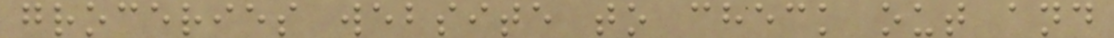groceries website to check out and
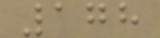178
